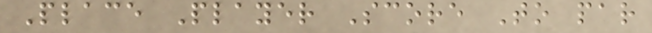Place Player Score To par
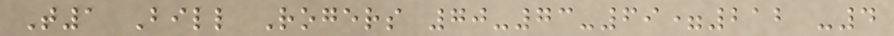T1 Bill Rogers 70-73-69=212 -4
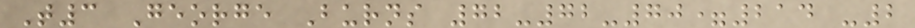T3 George Burns 72-72-70=214 -2
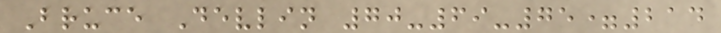Bruce Devlin 70-69-75=214
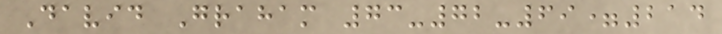David Graham 73-72-69=214
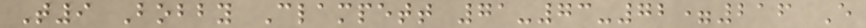T9 Bobby Clampett 71-73-72=216 E
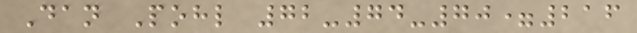Dan Pohl 72-74-70=216
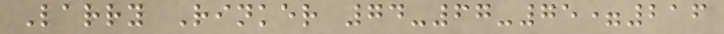Larry Rinker 74-67-75=216
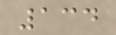134
